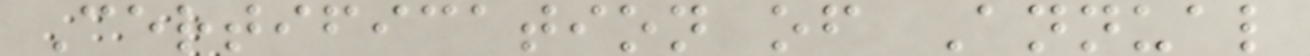Certification of Annual
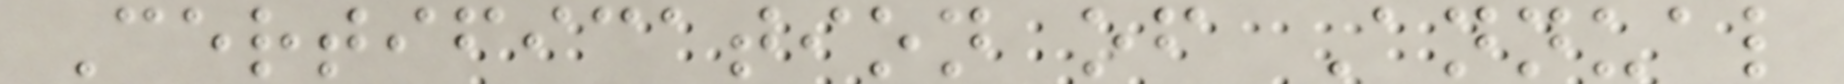Certification of Annual
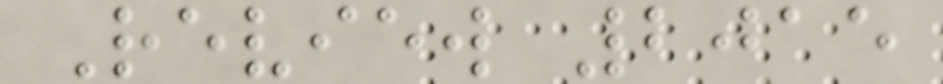Review 2015
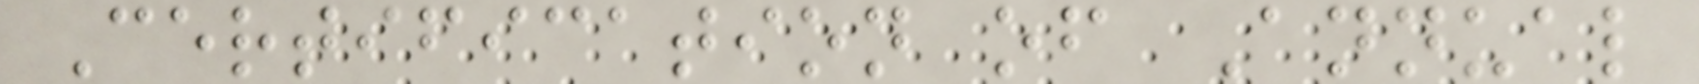Certification of Annual
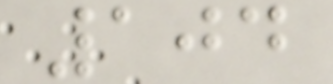104
